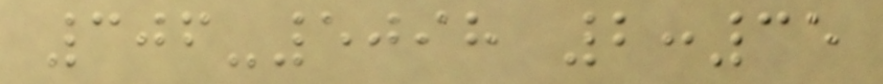306-5098 2:35
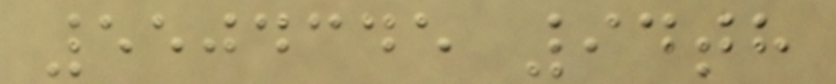5504345 94th
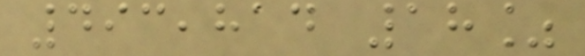493,814 18%
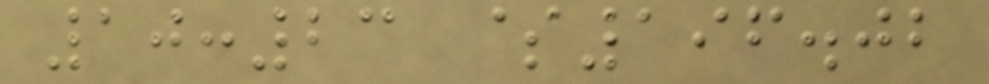10:23 $196.02
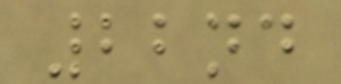22nd
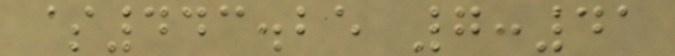$443.25 7:41
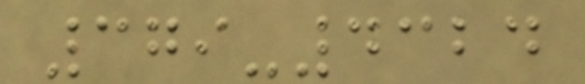379-4324
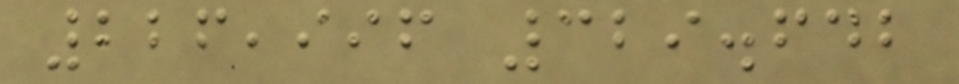226,996 329.642
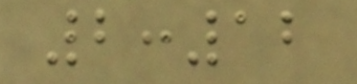2:12
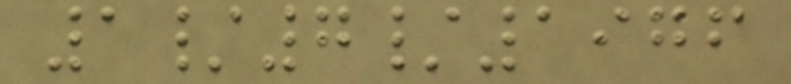1/7/1976
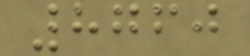8760
